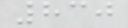830
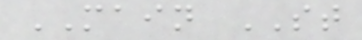MAIN ST
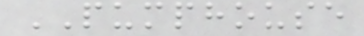PUMPHOUSE
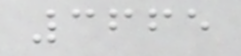3665
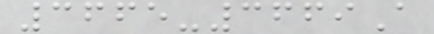3665-3669A
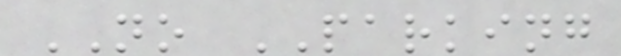NO PARKING
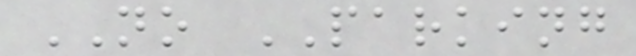NO PARKING
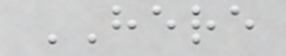HERE
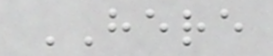HERE
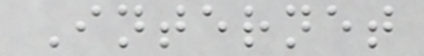Internet
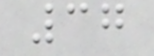37
